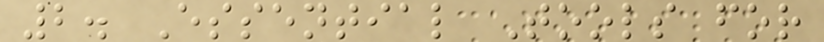2. Essential Tools for
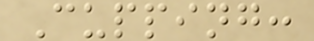Cupping:
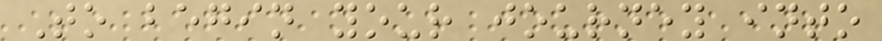To begin your journey into
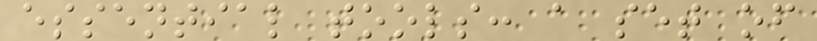essential tools: a set of
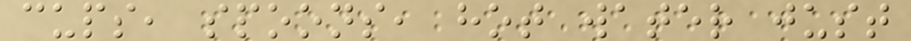cups, spoons, hot water just
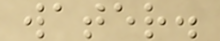water.
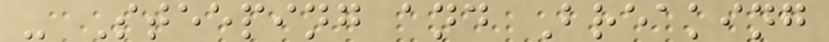- Steeping and Breaking
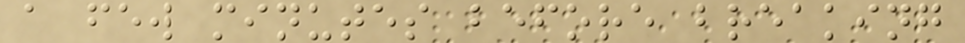a few minutes before breaking
